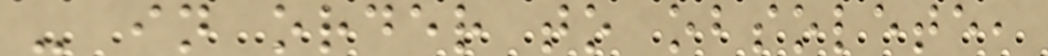- in order to obsolete,
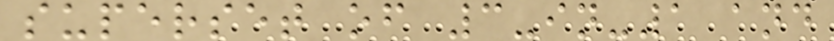superset of 3-in-1 and
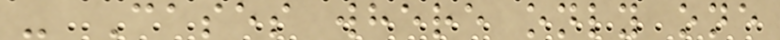- Cases where only one
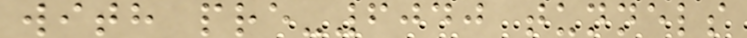with pre-6040 tunnels
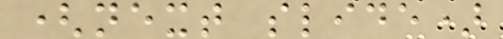(next slide)
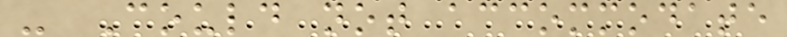- Could not accommodate
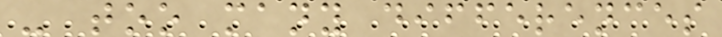- too many differences
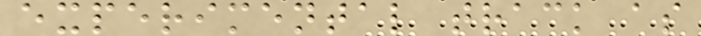experimental track as
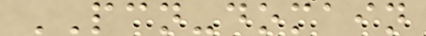PCN-domain
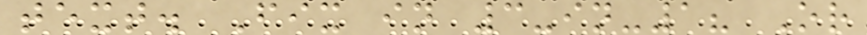text. Fix in 3-in-1? Or
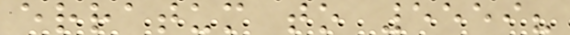erratum to 5559?
